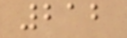212
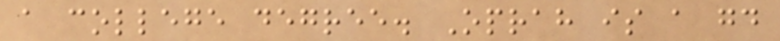a college degree. Oprah is a good
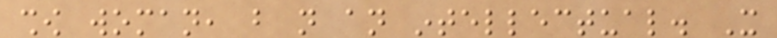show woman, but not an intellectual. It
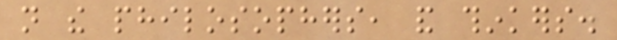not the philosophers, and thinkers.
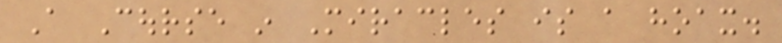A Course in Miracles is a hoax.
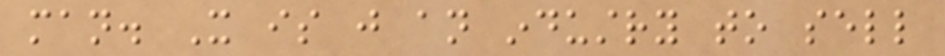man. It is just an industry to sell
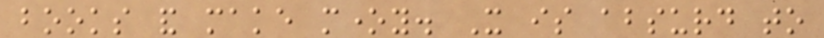books and make money. It is absurd to
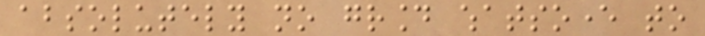absolutely no ground whatsoever to
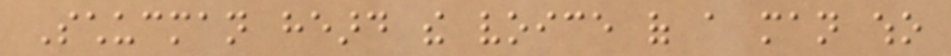Schucman heard the voice of a man who
